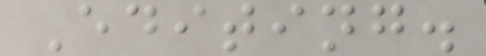Editing.
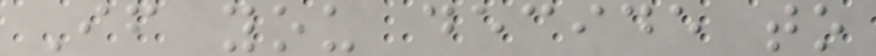If you decide to
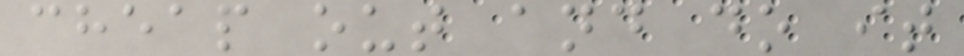cheap out and do it
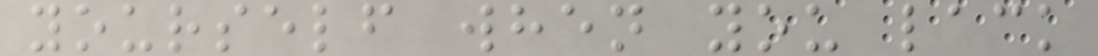yourself when you lack
